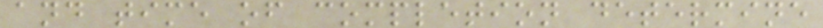and time of completion determine
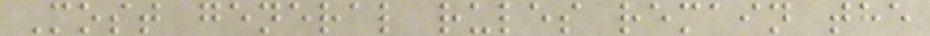Most general rules remain the
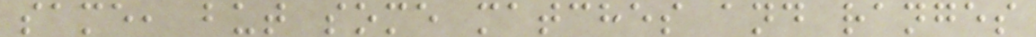same, but some matches and ranges
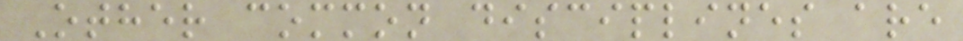Other common disciplines are
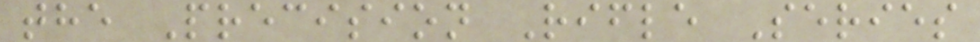the Precision Rifle Series
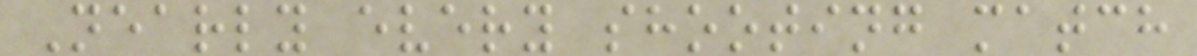Nearly every shooting match
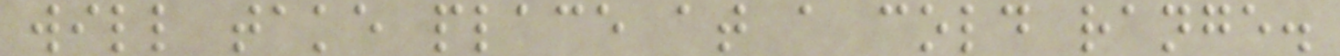will take place at a cold range.
